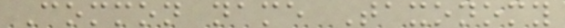Common name Taxonomy
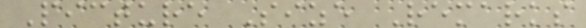Picture Size Remarks
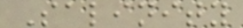Salinity
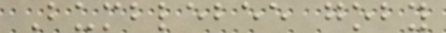Bumblebee goby
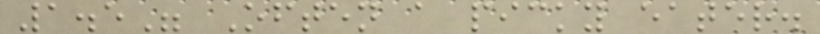1.5" Often a picky eater.
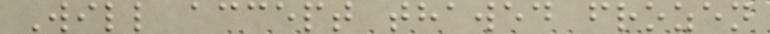Will accept thawed frozen
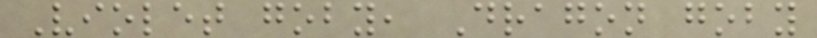Violet goby, Dragon goby
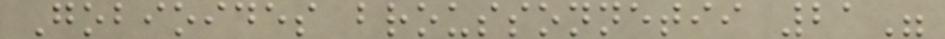Gobioides broussonnetii 21"
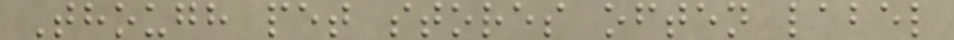Though pet stores often label
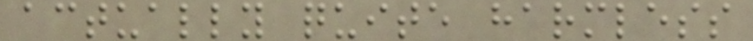actually quite harmless
